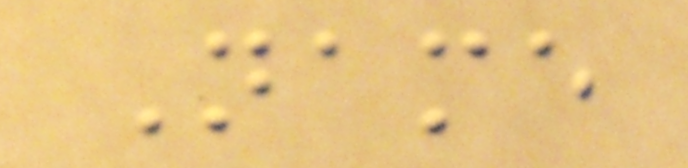Name
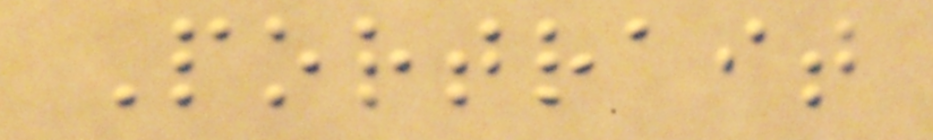Portrait
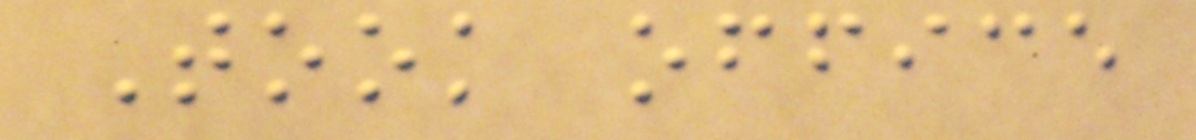Took office
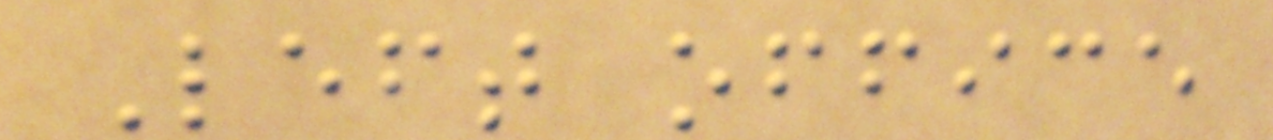Left office
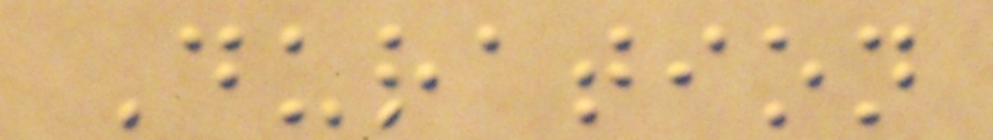Duration
